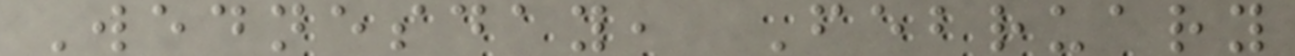Wednesday, February
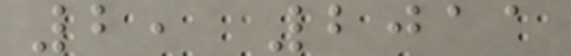2, 2011
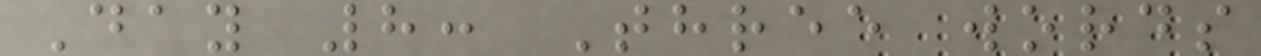Day 8: Three words
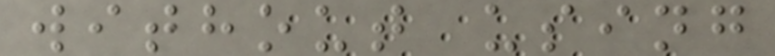without using
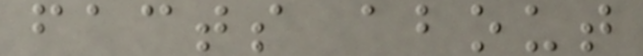facts about
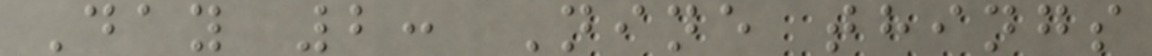Day 2: Nine things
